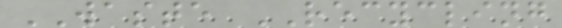WASTE RECYCLING
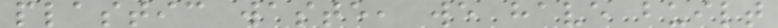plastic waste, we have built
